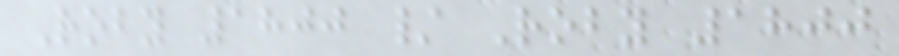Roby 1800 / Roby 1800
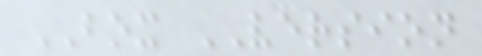BOX VERSION
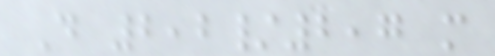D 2,2/2,7 m
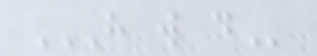H W D
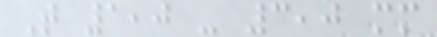T 1,0 - 3,0 mm
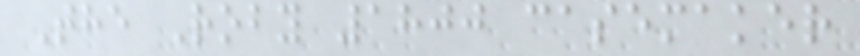The Roby 1800 casemaker
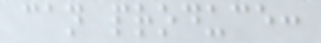can produce:
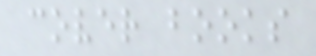cover books
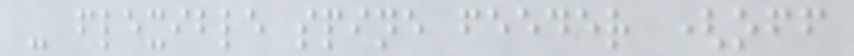- flexible spine feeder (off
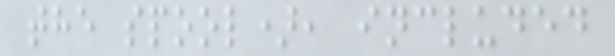the spool), included
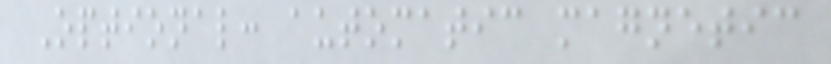Optional: automatic magnetic
